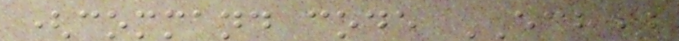(command code ECH)
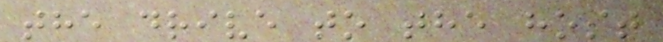the drive to the host
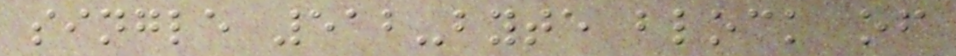single 512-byte block of
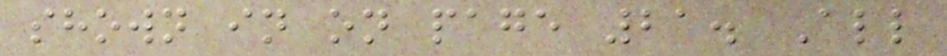shown in on page 21. All
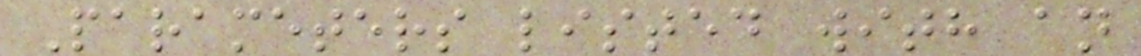Parameters listed with an
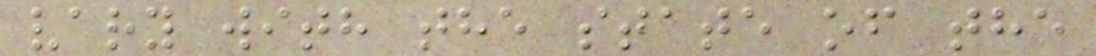vary with the state of the
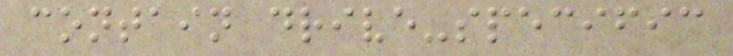contain drive-specific
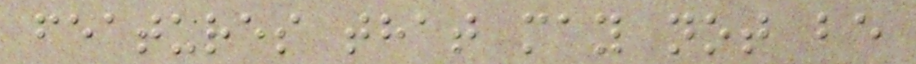features that may not be
